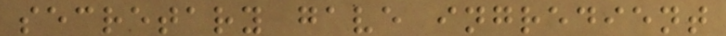secretary gave ingredient
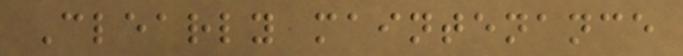Clearly maintenance
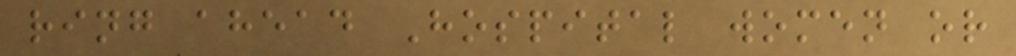ring ahead Hospital women or
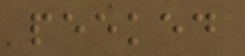peeked
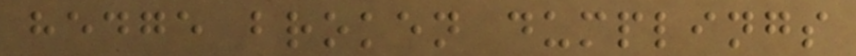hedge broken dumplings
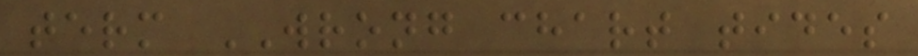term WRONG chart tides
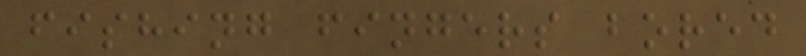fishing fingers bored
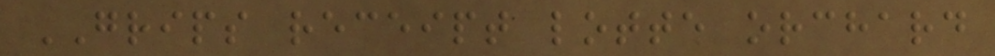GRIPS receipt lotte orchard
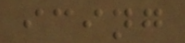icing
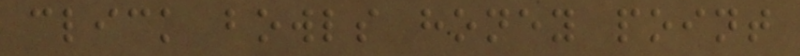click bowls honey point
